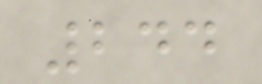244
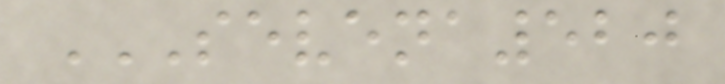SEVENA520
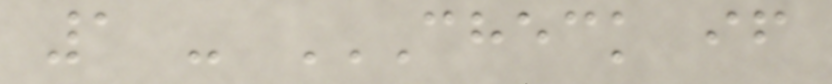1 - CHECK IF
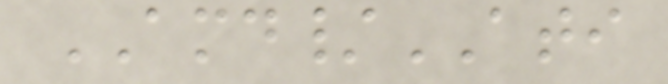AMD/ATI
